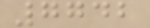7742
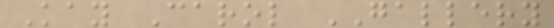Kay Carol GALLERY
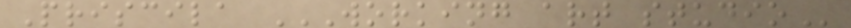Priscila WORKING ART STUDIO
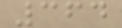364
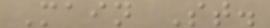Main St.
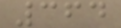364
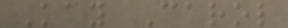Kay Carol
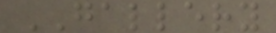GALLERY
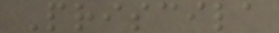Priscila
